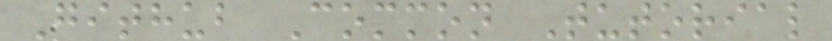Github Common Tutorial
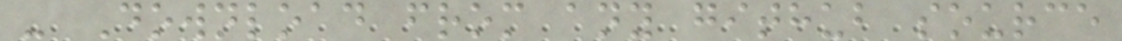- Download from any github source
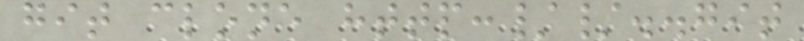git clone http://..git
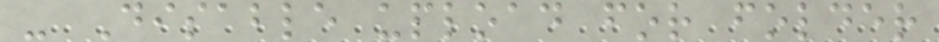- Disable upload for folder
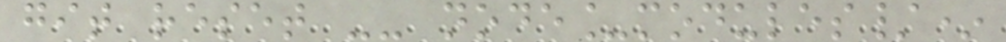git reset -- node_modules/*
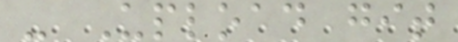- Upload git
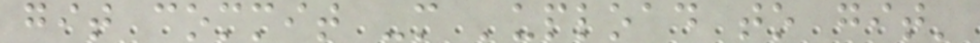git commit -m 'upload to git'
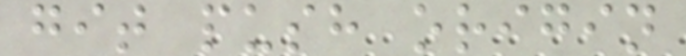git push origin
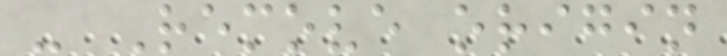- Remove origin
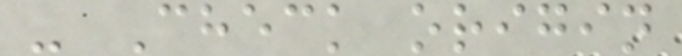- Check origin
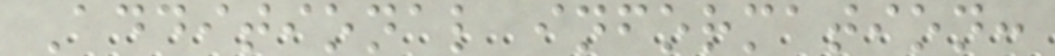Additional information:
